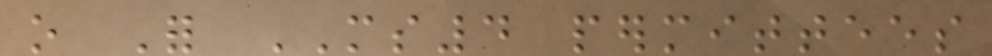o For MS4 permittees
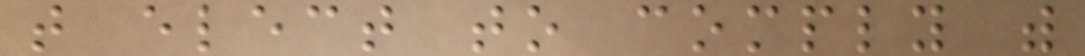that elect to comply with
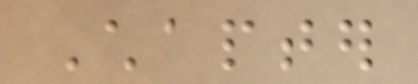Chapter
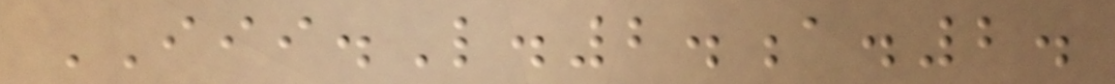III.L.2.a.2.
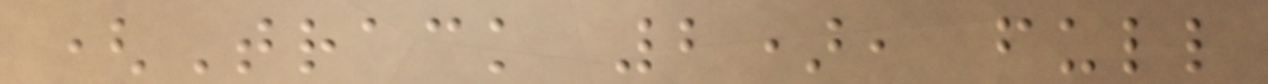(Track 2), full
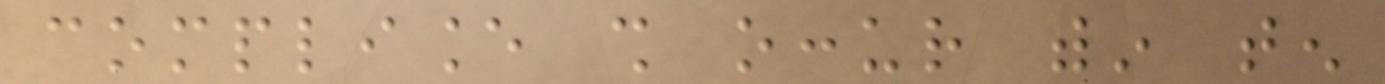compliance shall occur within ten
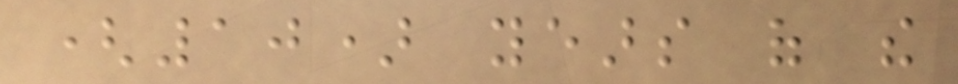(10) years of the
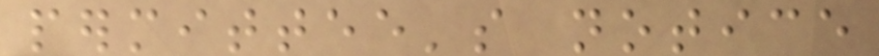permittee's notice
